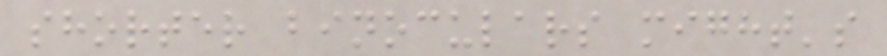shorter binoculars might's
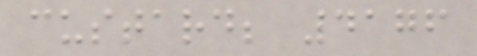custard; 4176
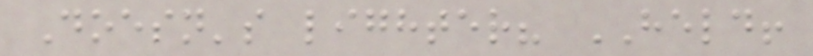Doesn's lighter? HELD!
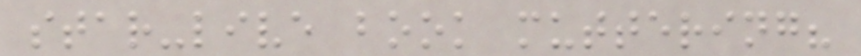star-live book muttering?
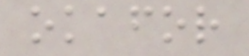okafor
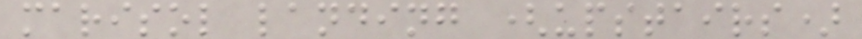marisol landing (upstairs)
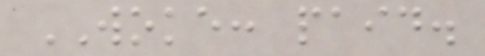WOKE: paid.
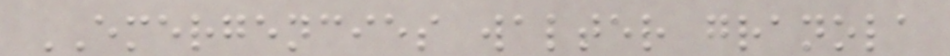EMERGENCIES walter granola
